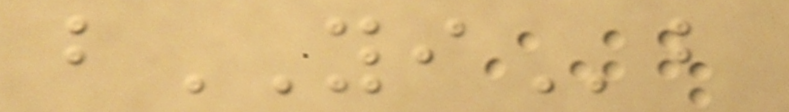bYIb
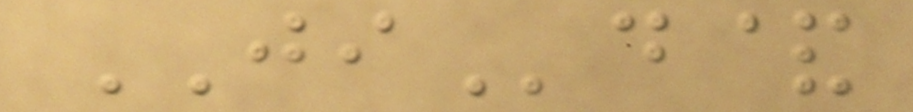JId&
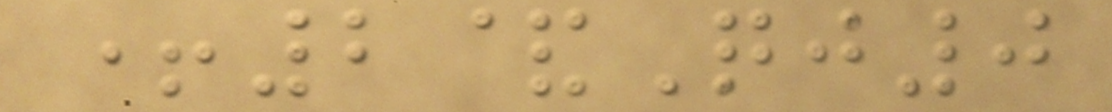+2&Qj0
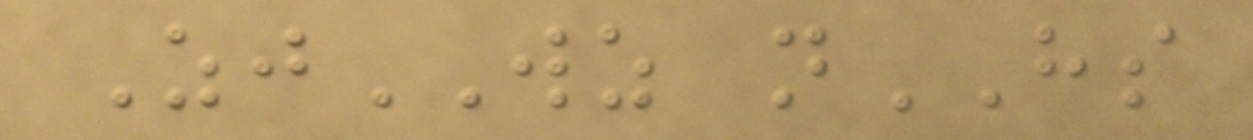ZjWZ nHS
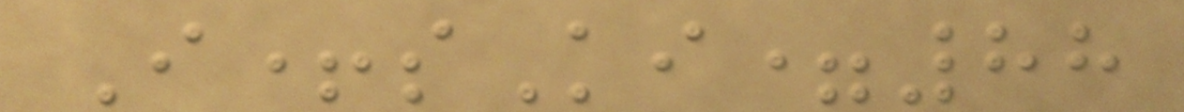I+sKi=88
